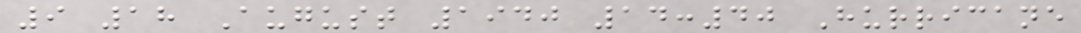9 18 August 1940 14:40 Hurricane
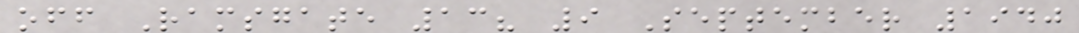off Ramsgate 13? 9 September 1940
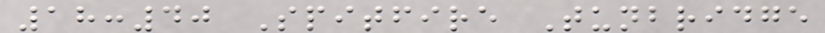18:40 Spitfire Tunbridge
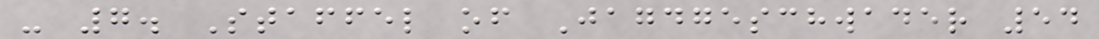- 7. Staffel of Jagdgeschwader 54
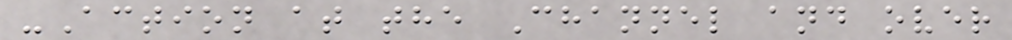-Action at the Channel and over
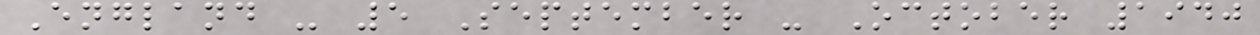England - 5 September - October 1940
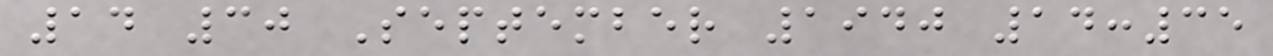14 30 September 1940 14:35
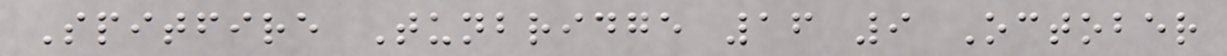Spitfire Tunbridge 16 9 October
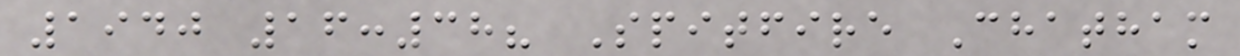1940 16:38? Spitfire Chatham
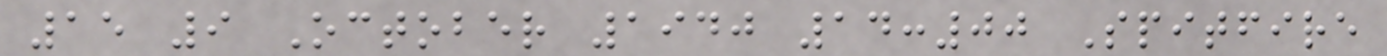15 9 October 1940 14:00 Spitfire
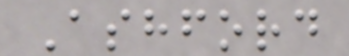Ashford
